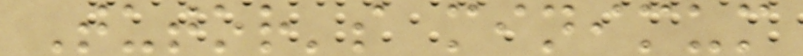Tutor's minimum
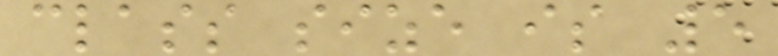class size is 5
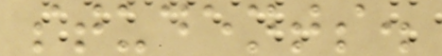students.
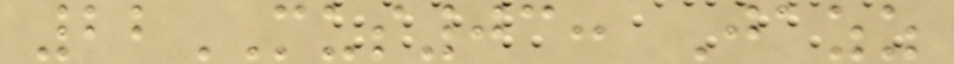22MUS03: Jazz
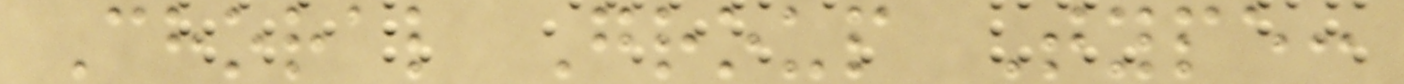Choral Group Type:
